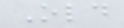Old
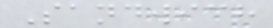Sandwich
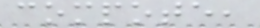compote,
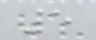5
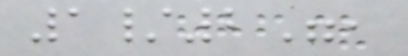1/2",
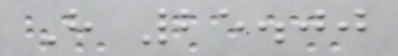H 25.00
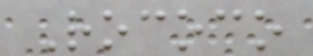Rococo
